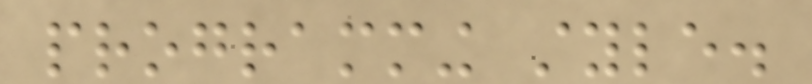programming style.
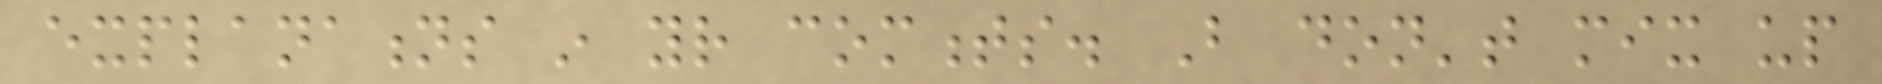explanations in your comments. But don't mix up
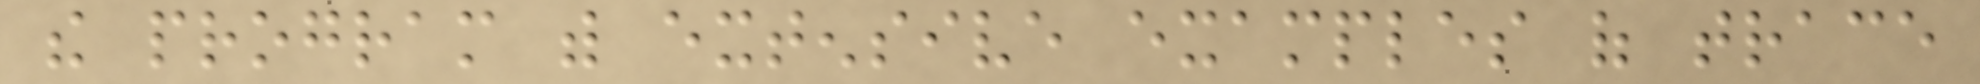the program with extensive examples of trace
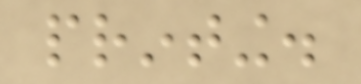printing.
